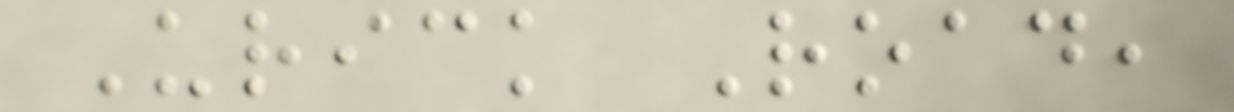Urick Road,
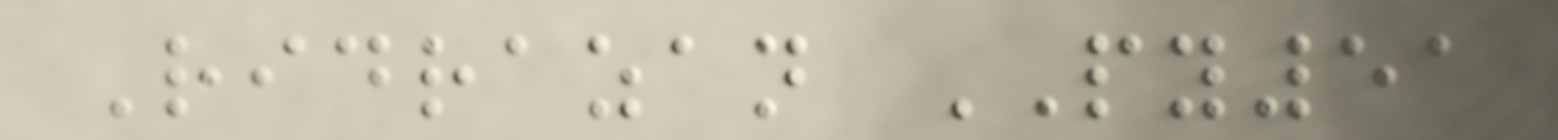Ridrazan PY51
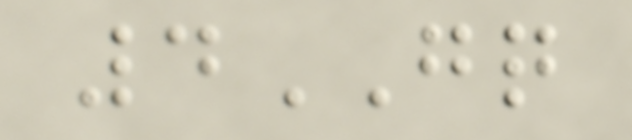4GQ
